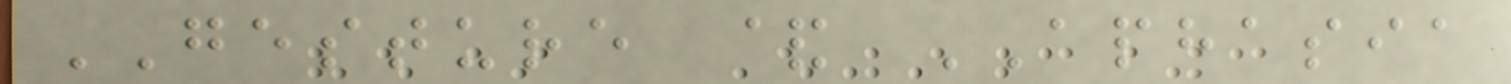GESTURE & APHASIA
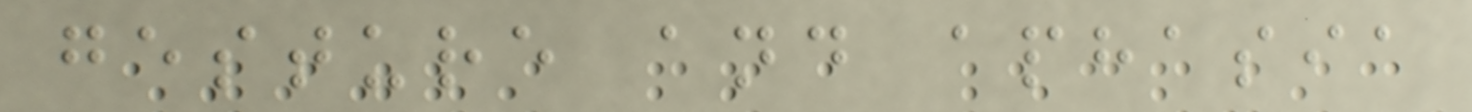gesture and aphasia
